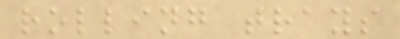rolling trays
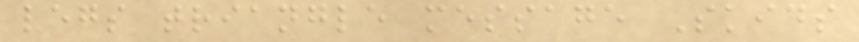legs triangle message Skids
